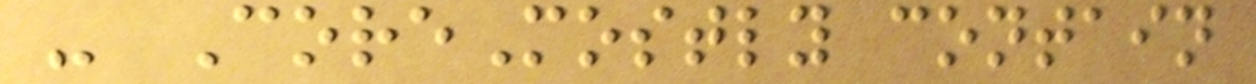- CoreMostly contain
